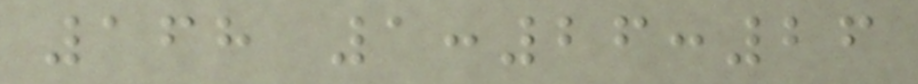168 1:26:26
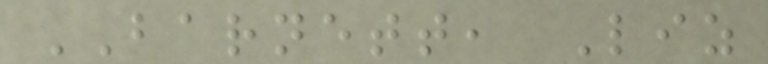BARNETT, Liz
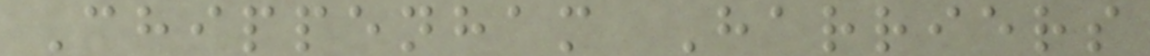Chippenham Harriers
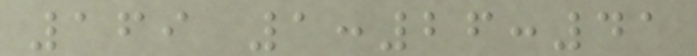169 1:26:41
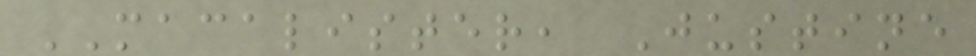MACALISTER, Justine
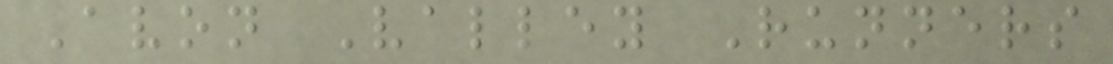Avon Valley Runners
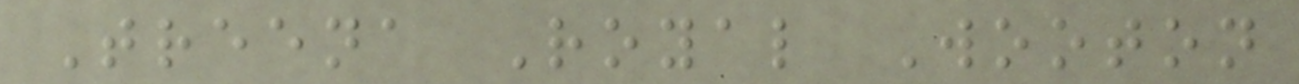Treena Royal Wooton
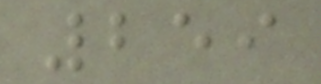259
